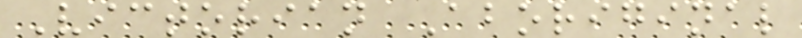Victorian Aboriginal
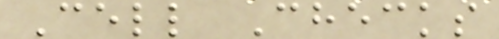Cell Checks
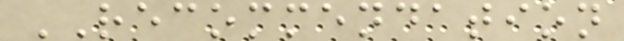RECOMMENDATION
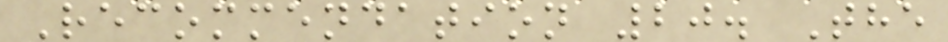Recommendation 20. The
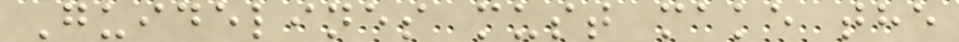Guidelines must make the
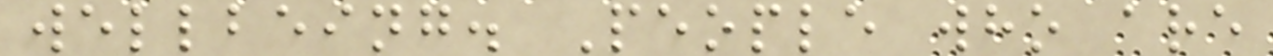wellbeing. People who are
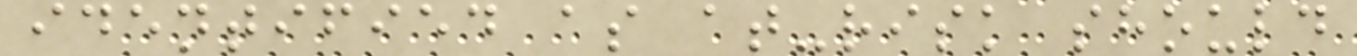identified as at-risk should
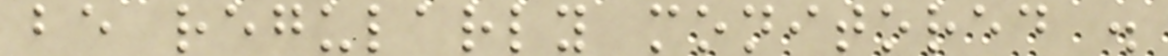be regularly monitored .
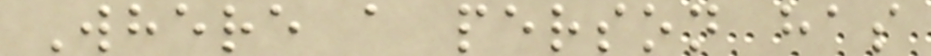Where a person has
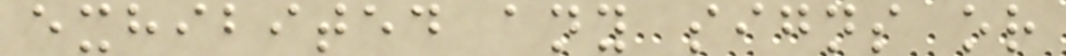exhibited any signs or
